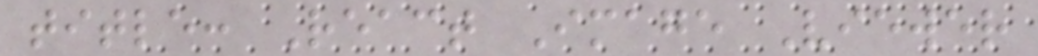title: React Image Viewer
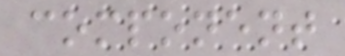component
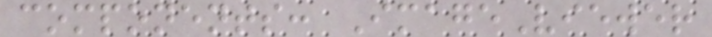components: ImageViewer
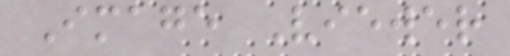Image Viewer
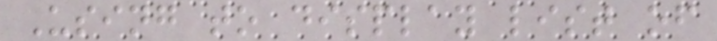Using to display list of
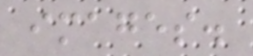images.
